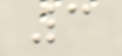3
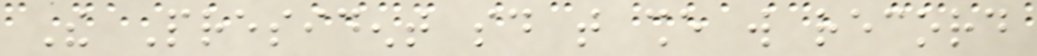The President said that she will record
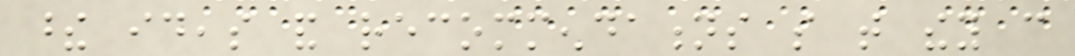these ideas and recommendations so that they can
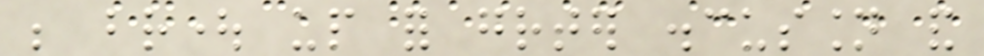be brought up for greater discussion and
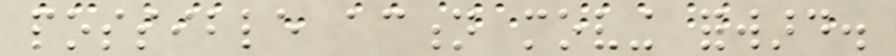possible action moving forward.
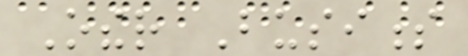Other Business
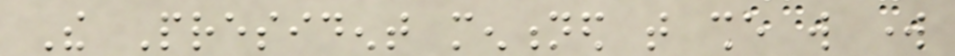The President mentioned that she will work
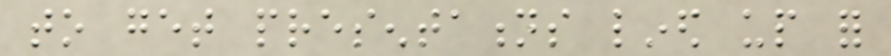to get presentations lined up for
